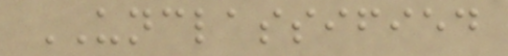UNCLASSIFIED
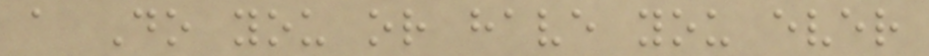a Do you or have you ever
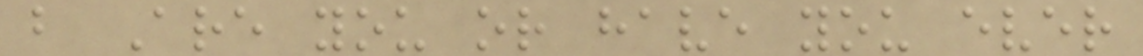b Are you or have you ever
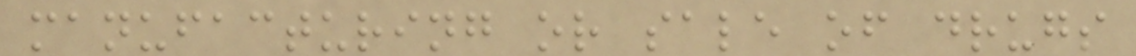manufacturing or sale of drugs
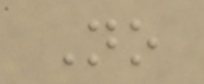No
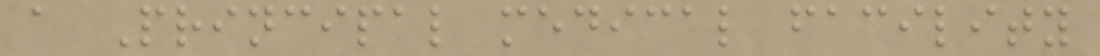a Principal medical facility
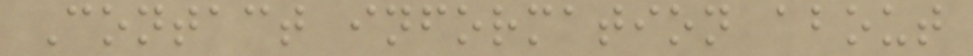Contact information about
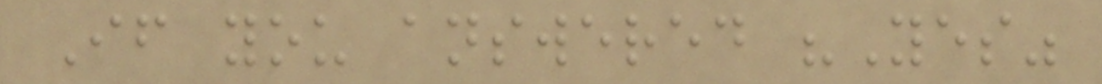If you answered "Yes"
